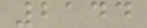2144
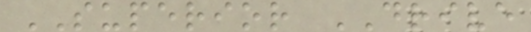SUPERIOR DRIVE
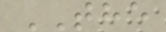THE
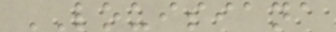LOUISIANA
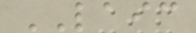LAIC
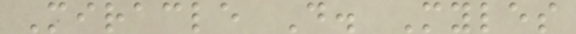Miracle D. Myles
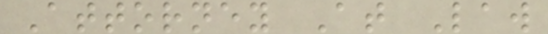Attorney At Law
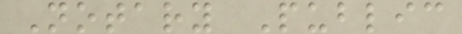Notary Public
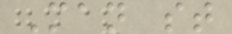Man st
